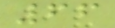66
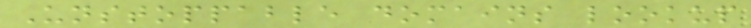Unstoppable domains lookup
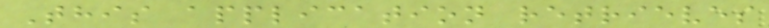This application retrieves
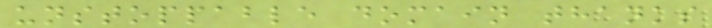unstoppable domain thanks
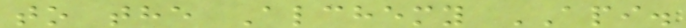to the Alchemy API.
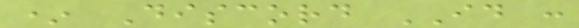* Discord ID :
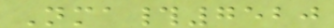Nma#7520
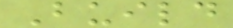Build
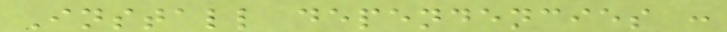Install dependencies :
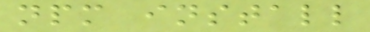npm install
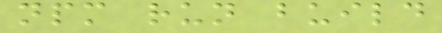npm run build
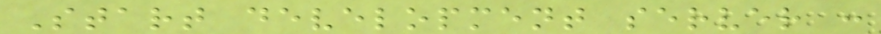Start development server :
